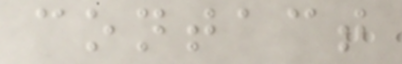contact
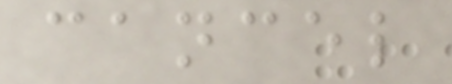cancel
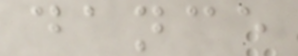dance
